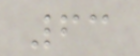63
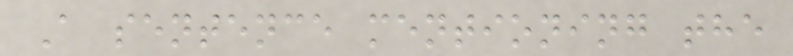A sentence mentioning the
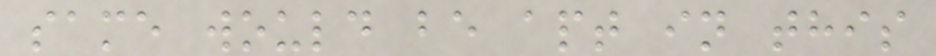same would be apt in this
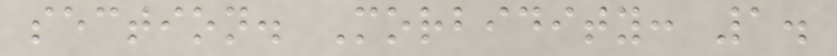section. Morbidity: 1.
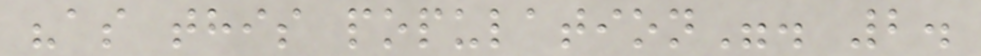"as this population". 2.
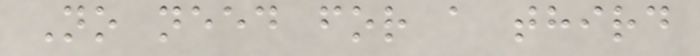No need for a third
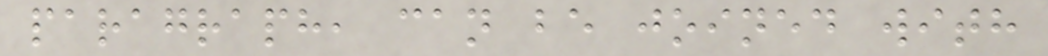paragraph, can be joined with
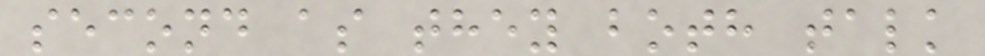second as they both talk
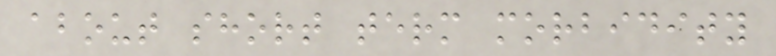about short term morbidity
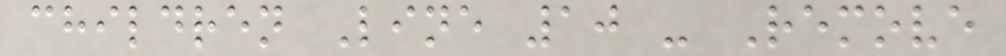children Line 10 - Remove
